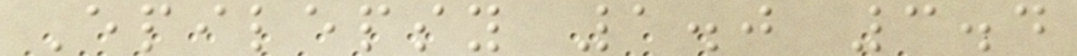Epilepsy 1.0 3.4
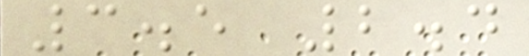3.5 2.4
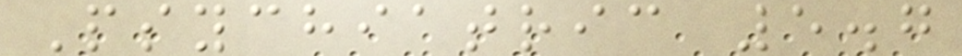Psychiatric 5.7
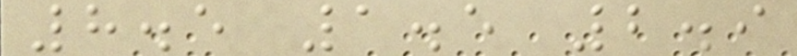8.5 1.5 2.9
